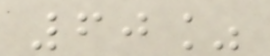60%
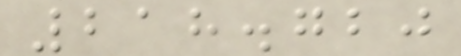218.720
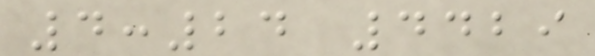4:24 4429
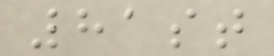81st
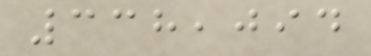338,094
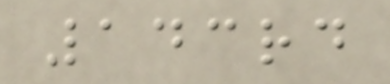143rd
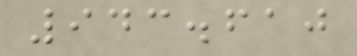943.610
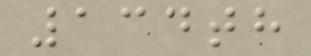134th
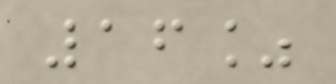16%
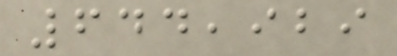644,929
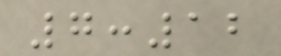7:12
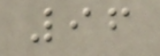96
